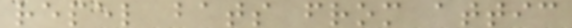repel bats from attic
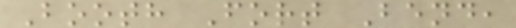Booth Fort Bend,
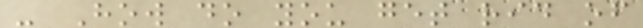- How do you get rid of
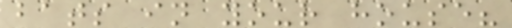bats in your house?
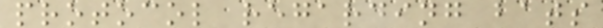protocol regarding bats
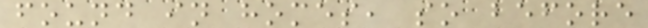found in homes, so before
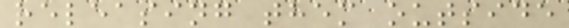releasing them outside
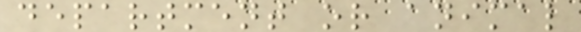department or animal
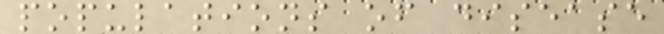populations of disease
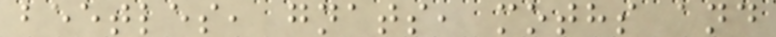beetles, gnats, moths and
